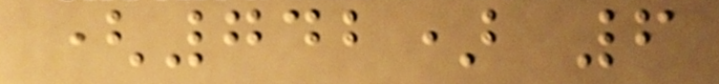(742) 6
